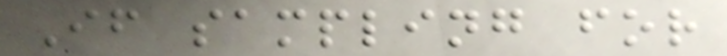If sampling for
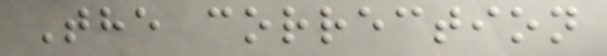The correction
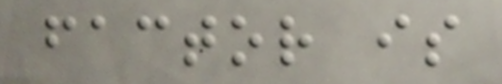factor is
